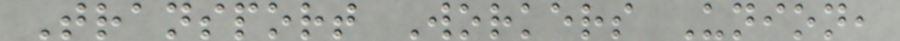Transport Workers Union,
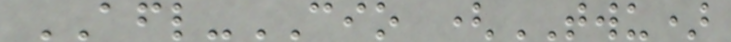AFL-CIO (TWU)
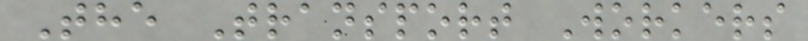The Transport Workers
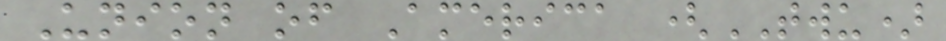Union of America (TWU)
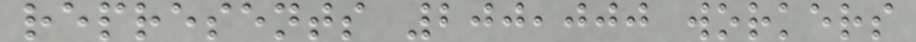represents 200,000 workers
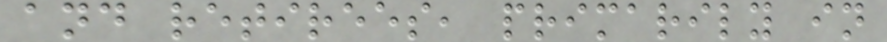and retirees, primarily in
